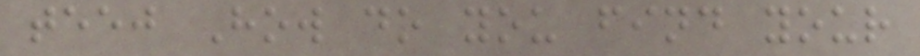teej How do you find your
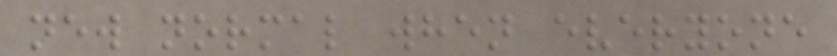new normal when everyone
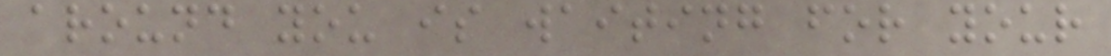around you is waiting for your
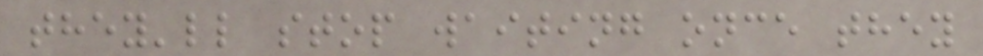they'll stop waiting once they
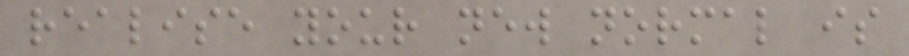realise your new normal is
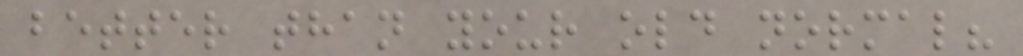better than your old normal?
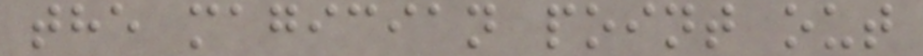the magician point out
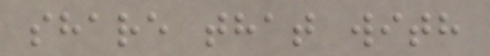share that with
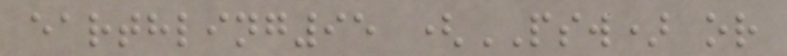earthling95 (PSW) or
